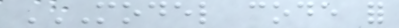MODEL CODE FOR
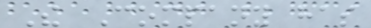The Company has
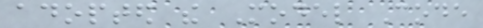adopted the Model Code
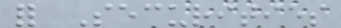for Securities
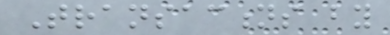Transactions by
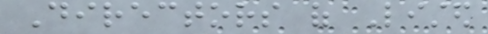Directors of Listed
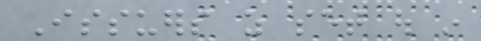Issuers as set out in
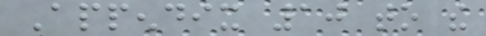Appendix 10 to the
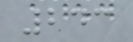243
